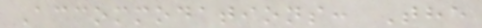Accommodations: The
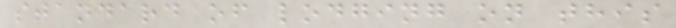standard of lodging on this
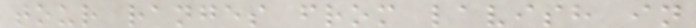tour ranges from lavish in
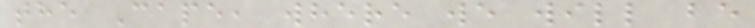the Cape, where we will be
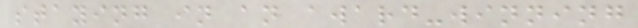staying in an award-winning
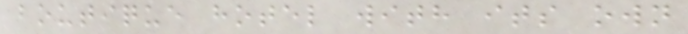boutique hotel with its own
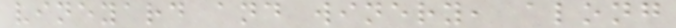vineyard and winery, along
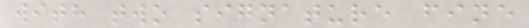with two signature fine
